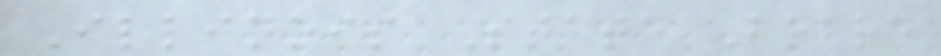Illinois State Board
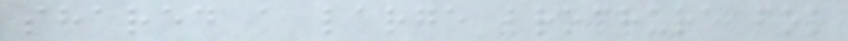shared a large brochure for
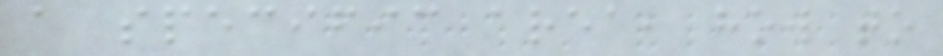a specific area, how to
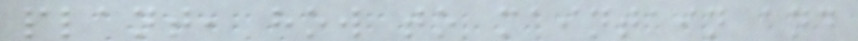plant, how to maintain and
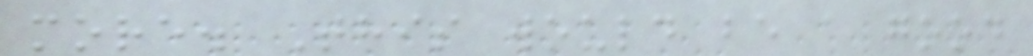more. This would be a good
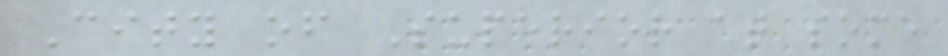City of Superior at some
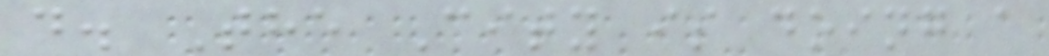d. The City is doing a
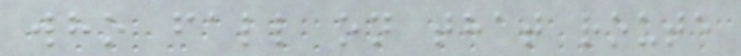who fall on that route
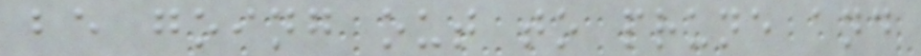be going out to prune and
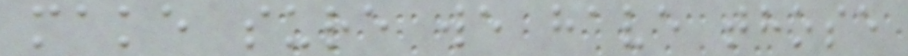make sure we have those
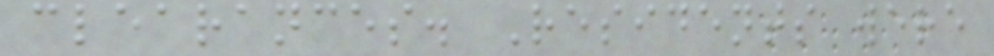clearances. Residents were
